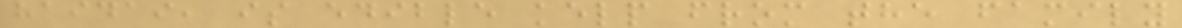haidai, is edible kelp from the family
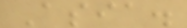Asia.
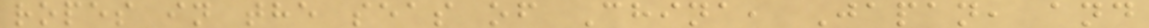ropes in the seas of China, Japan, and
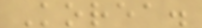Korea.
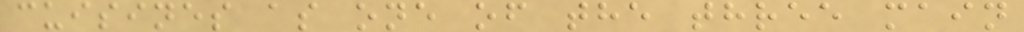cuisines as one of the three main
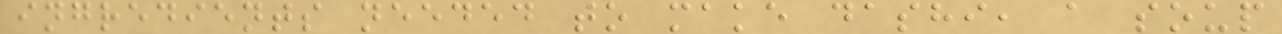ingredients needed to make dashi, a soup
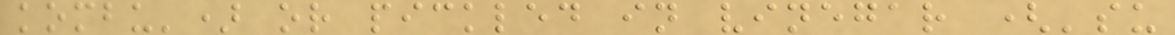kombu') or pickled in vinegar ('su
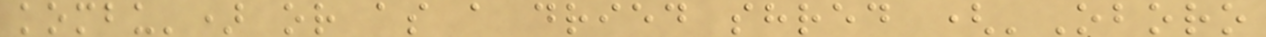kombu') or as a dried shred ('Oboro
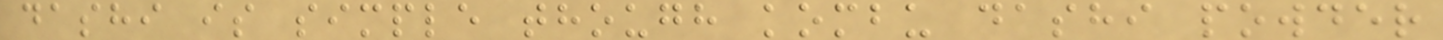dashi is simple though kombu dashi powder
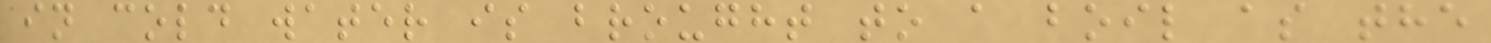in cold water is brought to a boil as the
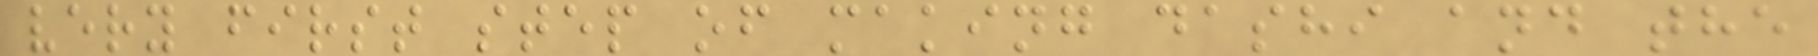very first step of making dashi and the
